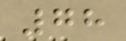78
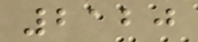2120
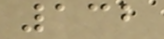132
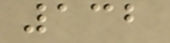132
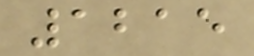1215
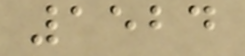1524
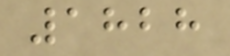1828
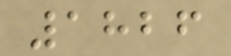1826
